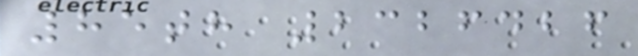85th 2326426
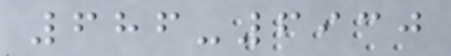686-6930
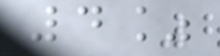4%
